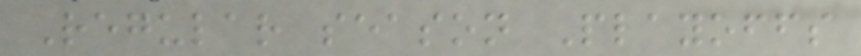Regular season Playoffs
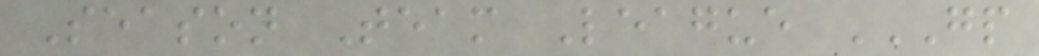Season Team League GP
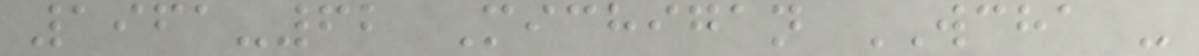1961-62 Michigan WCHA -
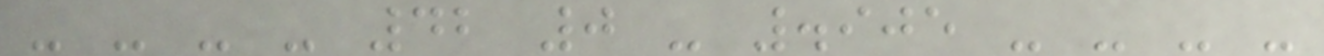- - - - 42 0 - .905 - - - -
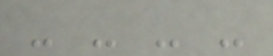- - - -
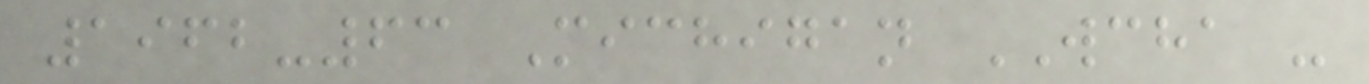1962-63 Michigan WCHA -
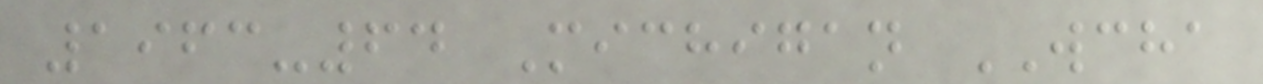1963-64 Michigan WCHA
